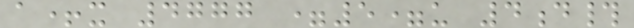a+x 4777 =5=u 4d#
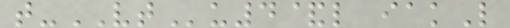t-VTu4&l iakL
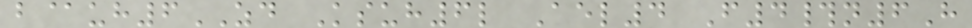b@uh6ZD Ksuh6l Ael4 F4#n6H
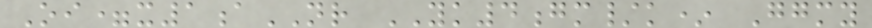Oi=x1aNR YK4gm/k* Ggmy
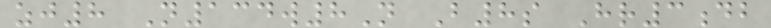zj8 N134w8N B8s Hr3db
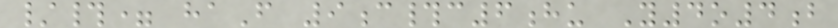/#= haF 9c#c6hu Y4o4b
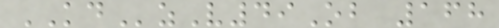KDzV49Ob 168
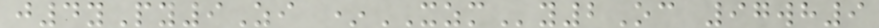j4yPy9Zi *XZMy2Oc 97wh9
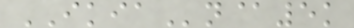IKIAn@5k
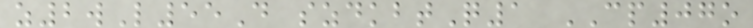z2wL55D szdkbtQ1 CP07o
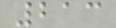213
